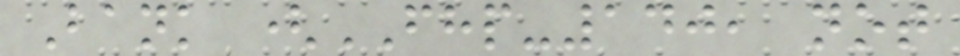Bank (FHP-140, not
